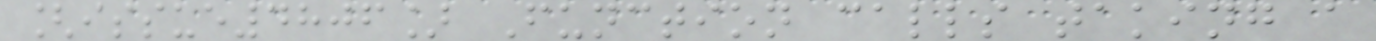[issue4806] Function calls taking a
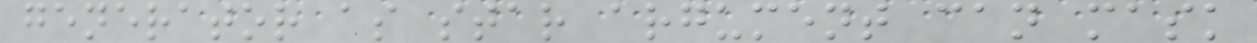generator as star argument can mask
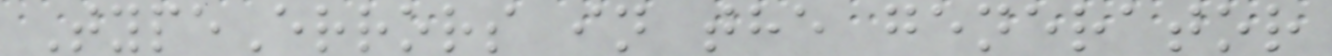TypeErrors in the generator
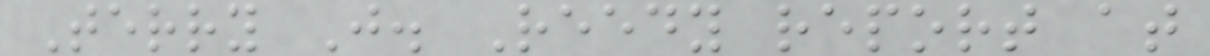Terry J. Reedy report at
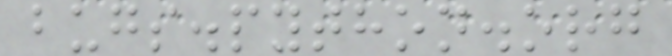bugs.python.org
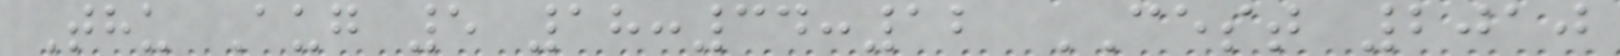Thu Aug 5 18:34:12 CEST 2010
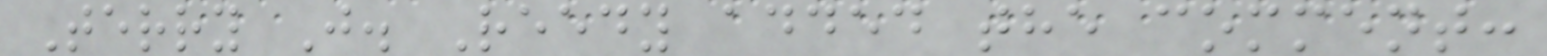Terry J. Reedy added the comment:
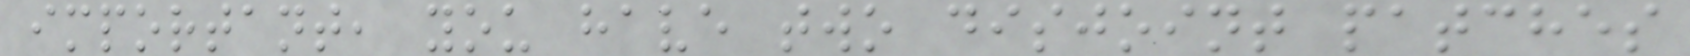important, you have two disjoint patches
